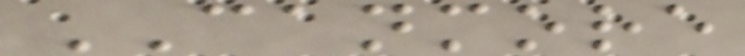CANMORE
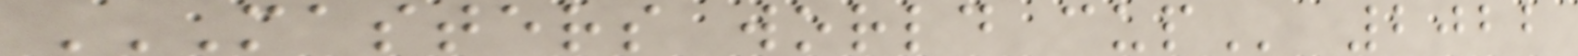MASTERS WORLD CUP 2022
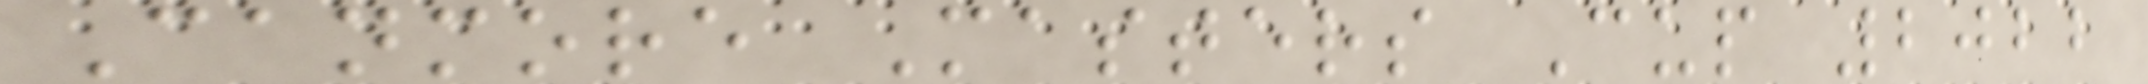Canmore Masters Cup 2022
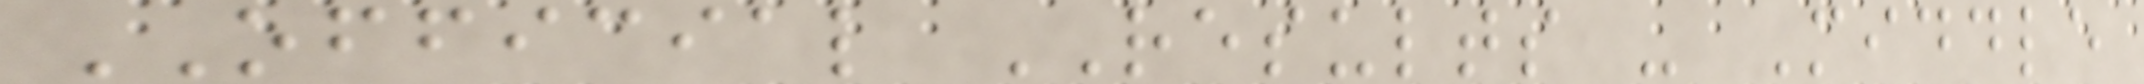OFFICIAL RESULTS - Middle
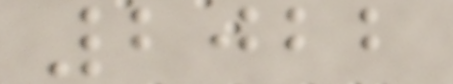2022
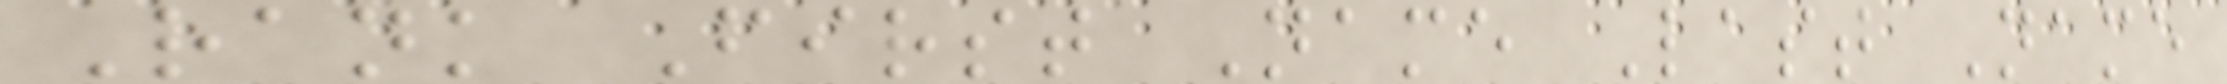Rank First Name Last Name
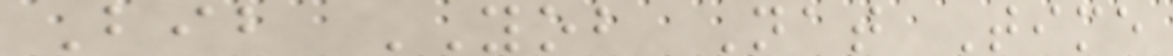Bib YOB Nat Time
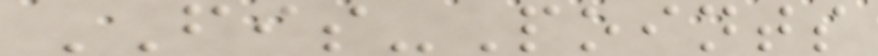FIS-Points
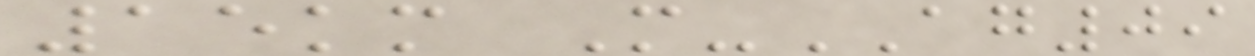15km M-AG09
